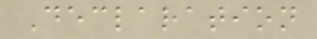Declaration
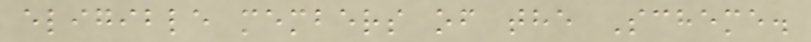eligible members of the Scheme.
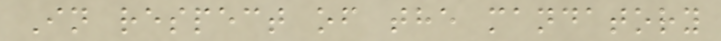In respect of the mandatory
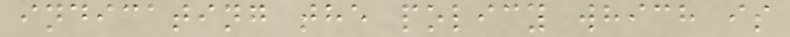indicating the policy which is
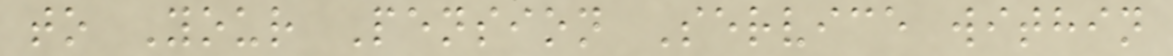to Your Pension Service within
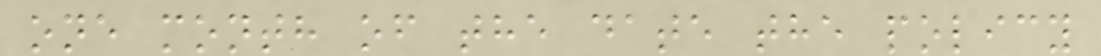one month of the date the policy
